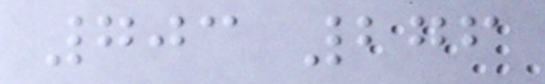703 276
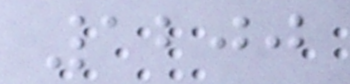1200
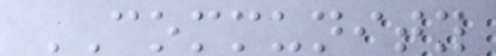COMMUNITY
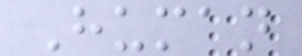Human
